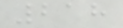218
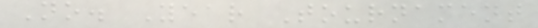No. Year Tournament
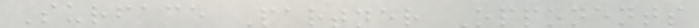Surface Partner Opponents
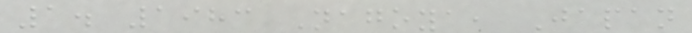1. 1983 Nagoya, Japan
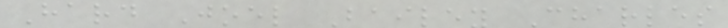Hard Joel Bailey Charles
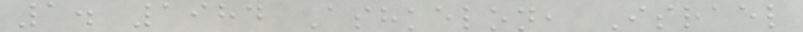1. 1984 Ashkelon, Israel
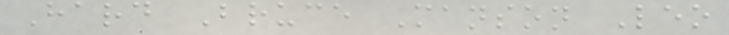Hard Bruce Manson Leo
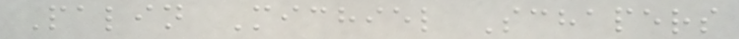Palin Michiel Schapers
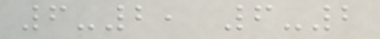6-2, 6-2
